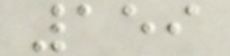159
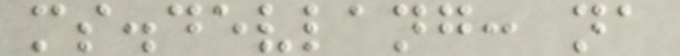ms.devlang: na
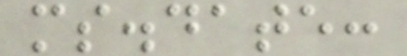ms.date:
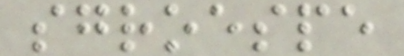sgroespe
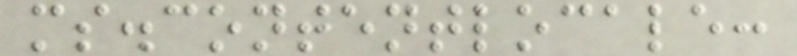ms.contentlocale:
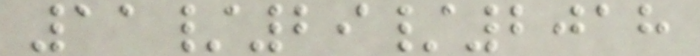11/29/2018
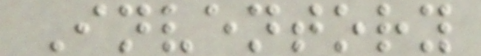Inventory
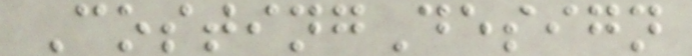CostingDesign
